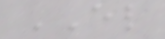EL
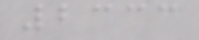2333
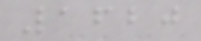1620
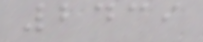2439
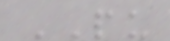PU
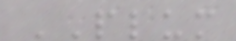PLUM
